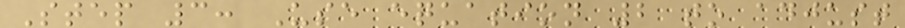Step 3: Use equation 2 to adjust
